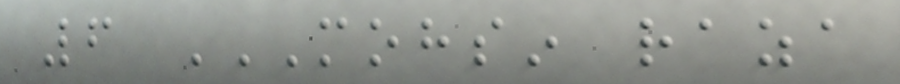6 MOHSIN RAZA
